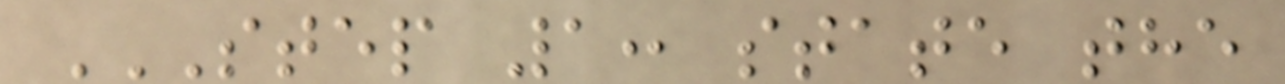STEP 1: STATE THE
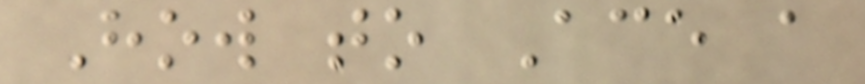How to Ace a
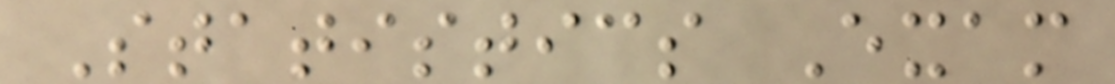Statistics Exam
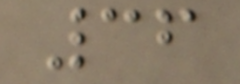36
